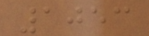1053
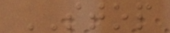STOP
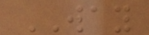WAY
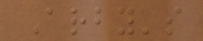Arby's
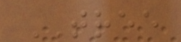TREE
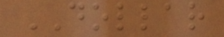DOLLAR
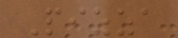Pizza
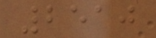2510
